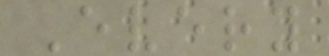Every
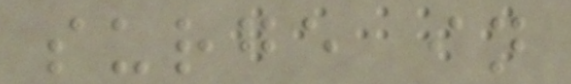surge in
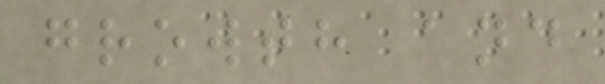growth and
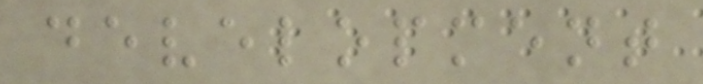development
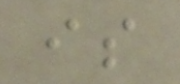is
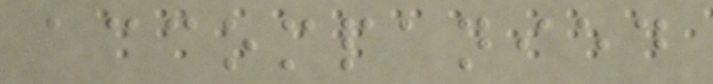accompanied
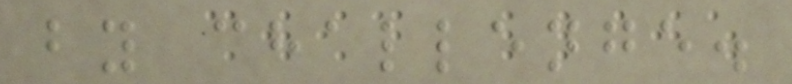by challenge.
